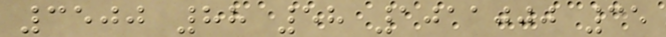3500 88 58 1011000 35
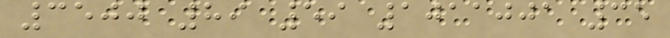3500 89 59 1011001 35
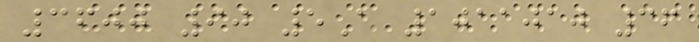3600 90 5A 1011010 36
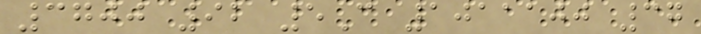3700 92 5C 1011100 37
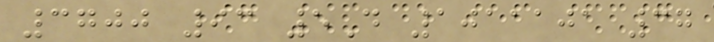3700 93 5D 1011101 37
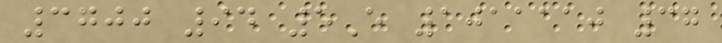3700 94 5E 1011110 37
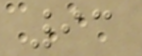93
